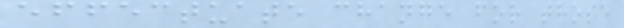effectuate change for those
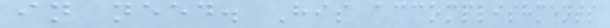in need. His accomplishments
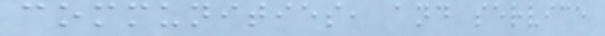communities, and service
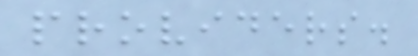providers.
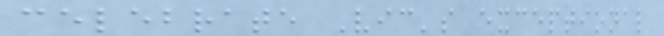celebrate Vic's exceptional
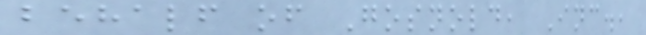behalf of Gosnold, Inc.,
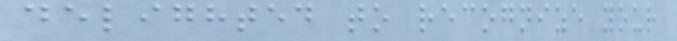delighted to recognize your
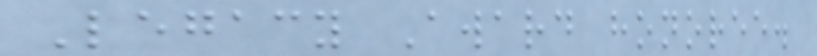Legacy Award honoree.
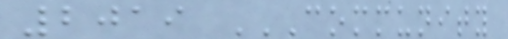2019 COMMUNITY
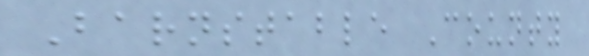Barnstable County
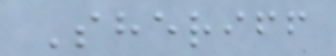Sheriff
